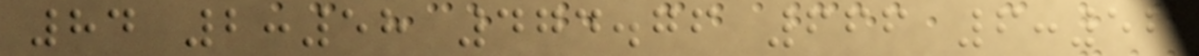84 2:58 474.76 666 6:52
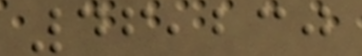46,230
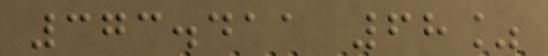373.411 68%
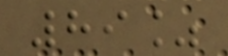89%
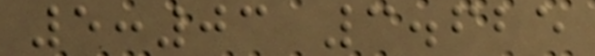5:03 3.625
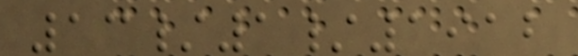13/1/1912
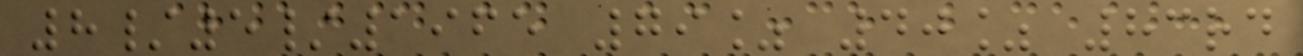8/5/1965 79% 40% 83rd
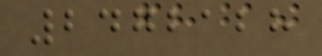2472128
